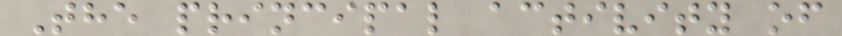The principal activity of
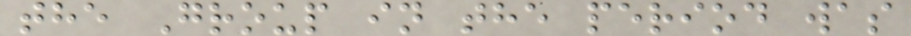the Group in the period was
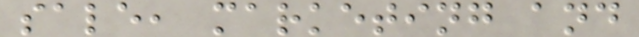sale, marketing and
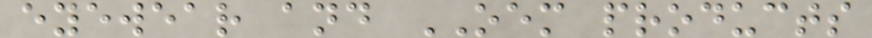eyewear and OEM products
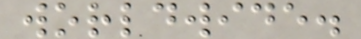worldwide.
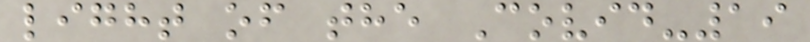light of the Covid-19
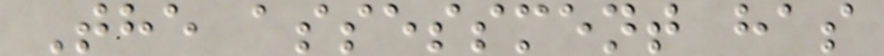The assessment has
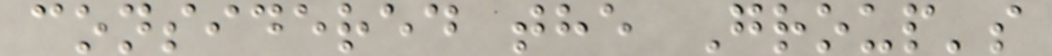considered the Group's
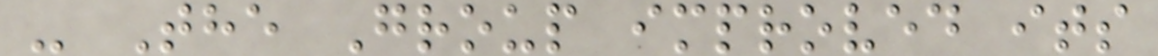- The Group improved its
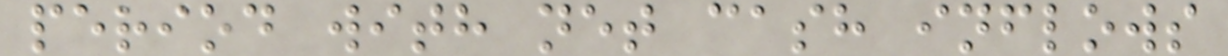period with net cash inflows
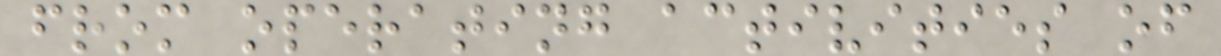from operating activities of
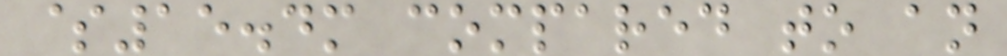$15.4m compared to an
